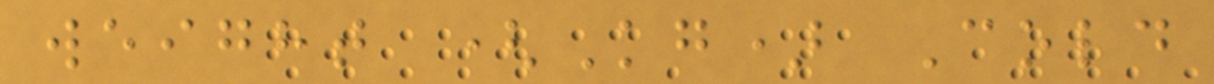weight (Kg) Cold
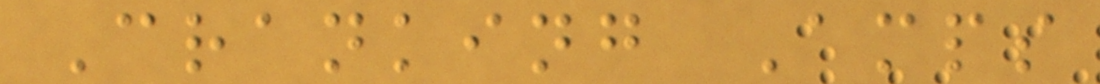Cranking Amps
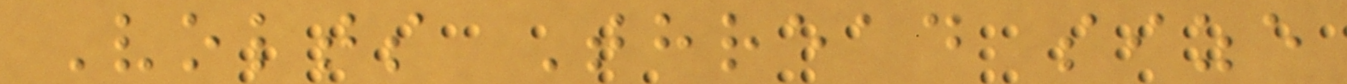Volts Thread size
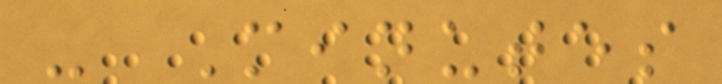- Minutes
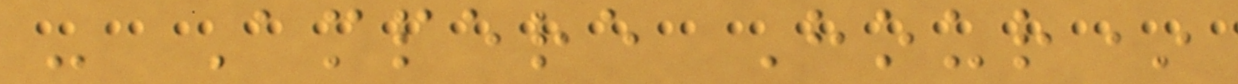- Ampere Hour*
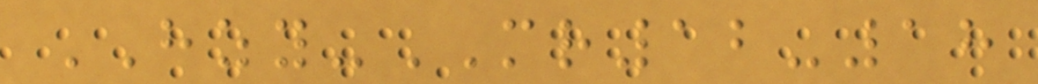HZY-MR12-18
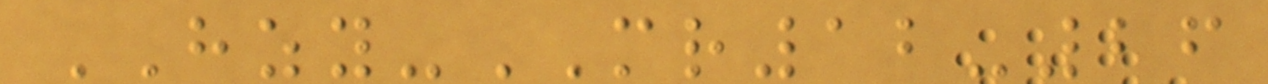HZY-MR12-26
